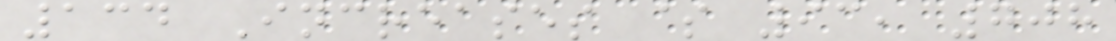134 Increases $ 93, 708
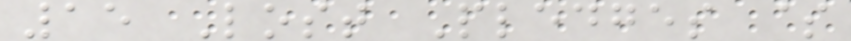15 Lost Pledges $
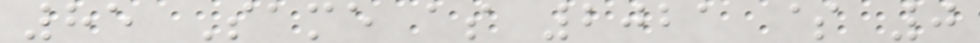85 Same as 2021 $ 0
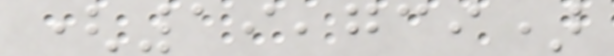(19,739)
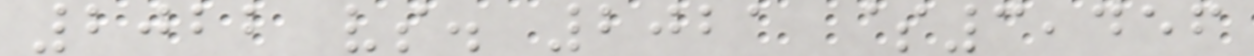2022 vs. 2021 $3,456
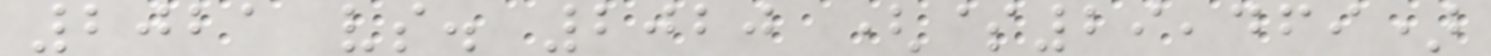2021 vs. 2020 ($29,469)
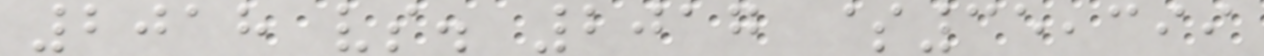2018 vs. 2017 $35,399
